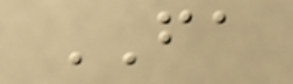FA
